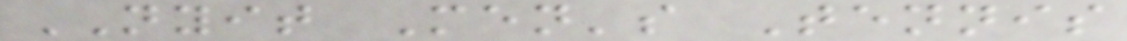NYIT Men's Tennis
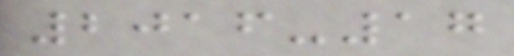2016-17
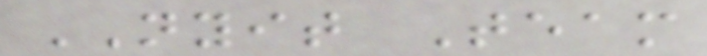NYIT Team
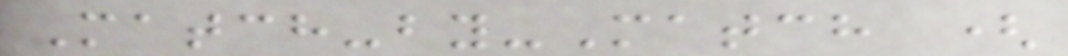Match-by-Match (
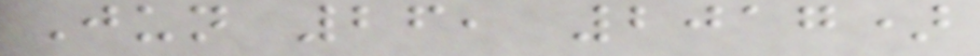Jun 26, 2017)
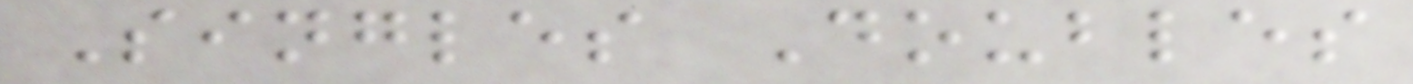Singles Doubles
